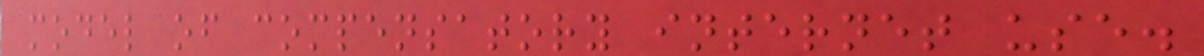model of compensatory internet use.
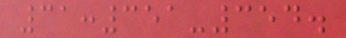31:351-354.
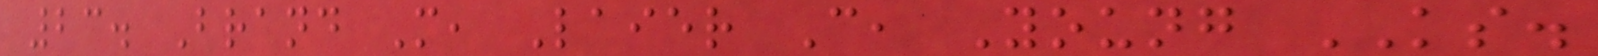23. Brand M, Laier C, Young KS.
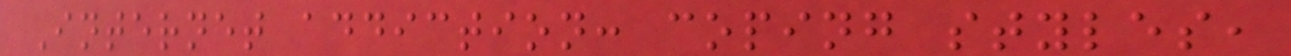Internet addiction: coping styles,
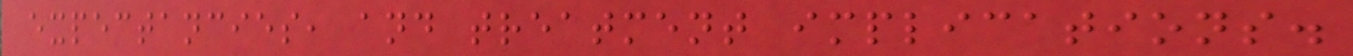expectancies, and treatment implications.
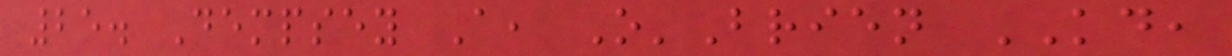25. Dempsey A, O'Brien KD,
